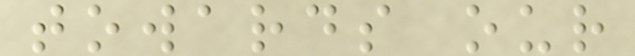towards our
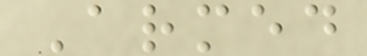Armed
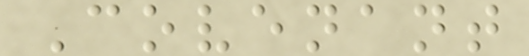Covenant
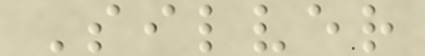Silver
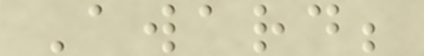Award;
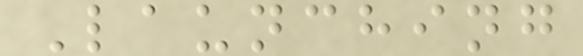Launching
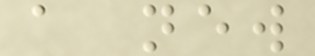a new
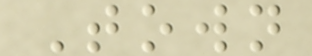Town
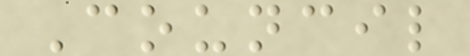Council
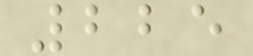225
